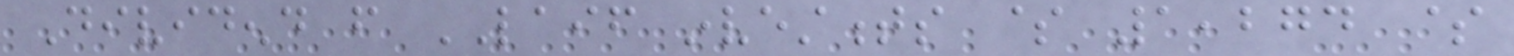Dividend from LAIF investments $ 1,274 $
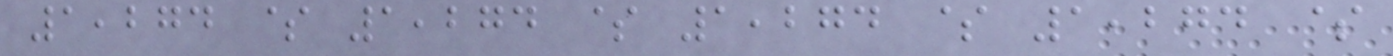1,274 $ 1,274 $ 1,274 $ 1,274 $
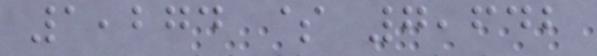1,274 $ 7,642
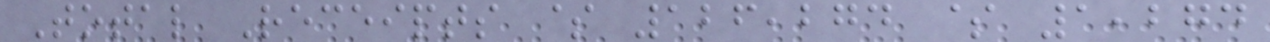Total Receipts $ 126,274 $ 1,274
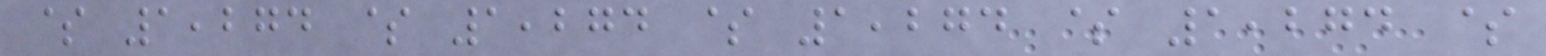$ 1,274 $ 1,274 $ 1,274 $ 1,274 $
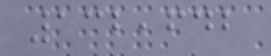132,642
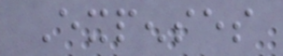Expenses
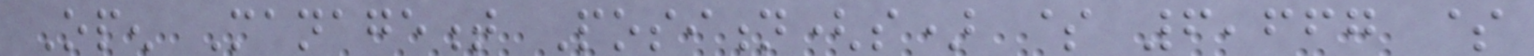Open Management Position(s) $ 6,667 $
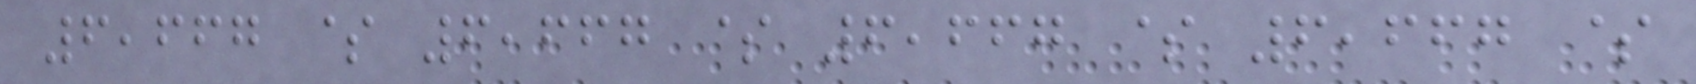6,667 $ 6,667 $ 6,667 $ 6,667 $
